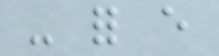- for every
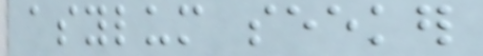asylum seeker
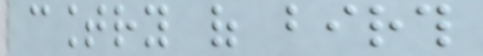country of birth
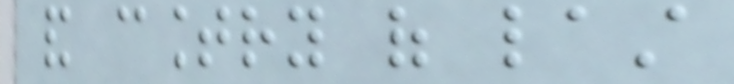and country of last
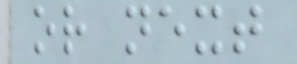or next
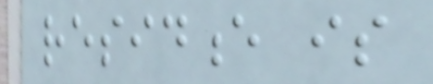residence is
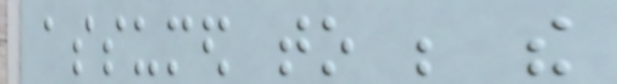assumed to be the
